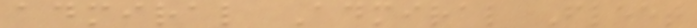admiral Admiral Fleet
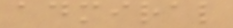admiral
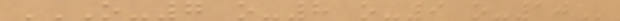O-7 O-8 O-9 O-10
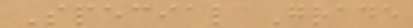Special Grade
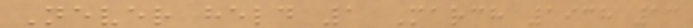Never held 1 March 1938 13
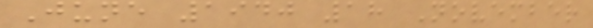June 1940 18 November
